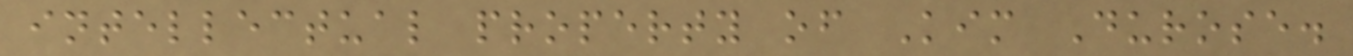intellectual property of Kim Durose.
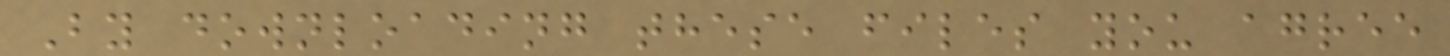By downloading these files you agree
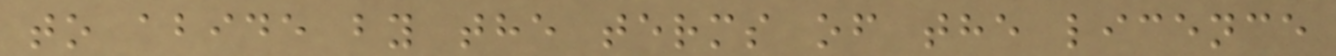to abide by the terms of the licence
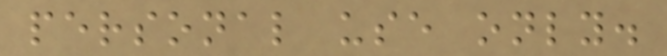personal use only.
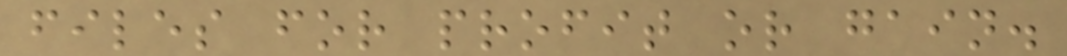files for profit or gain.
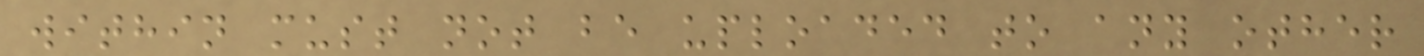within must not be uploaded to any other
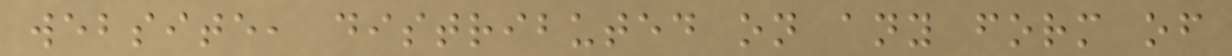website, distributed on any form of
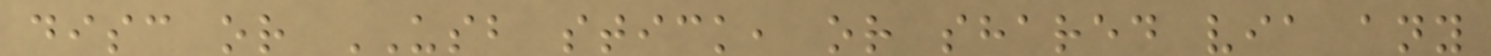disc or USB stick, or shared via any
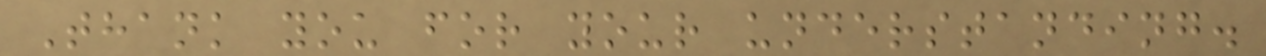Thank you for your understanding.
